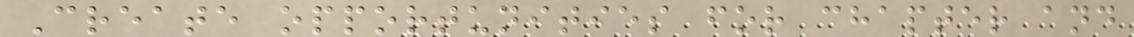Create opportunities for chapter and
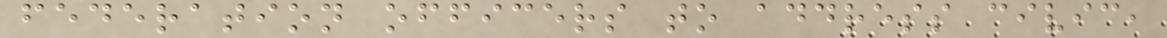federation officers to address civic,
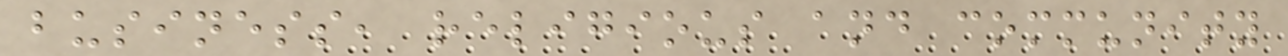business, religious and community
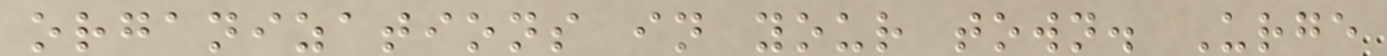organizations in your town. Urge
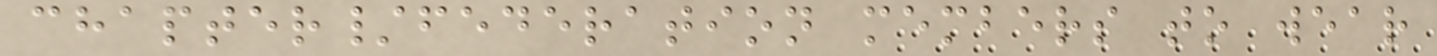chapter/federation members to wear
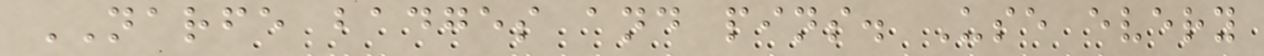NARFE badges and pins. Use every
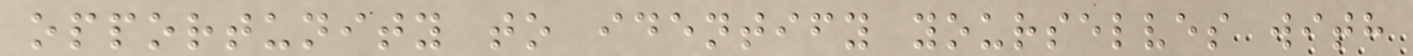opportunity to identify yourselves with
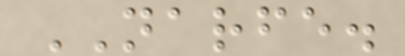NARFE.
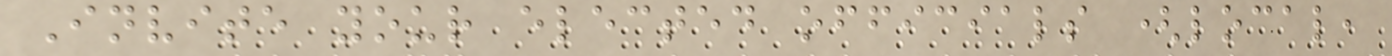Invite your elected officials (local,
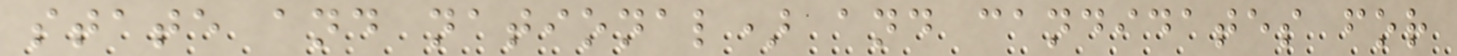state and national) and candidates for
